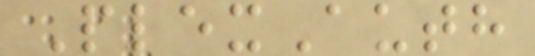PlexAuth
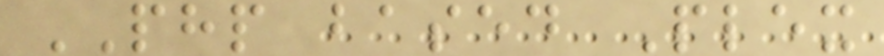PHP based Plex
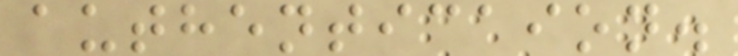authenticaion.
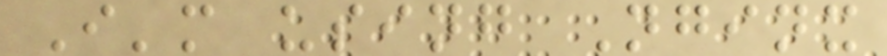I'm using Nginx
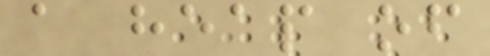a heap of
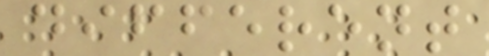different
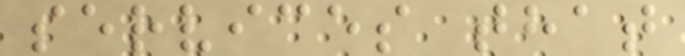services that
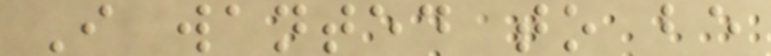I wanted to be
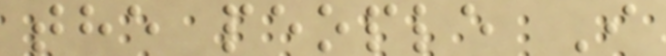the people I
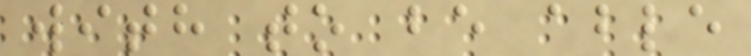with to be able
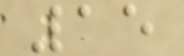15
